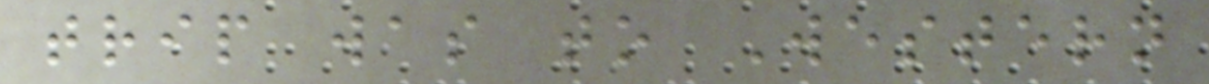trip was to Western
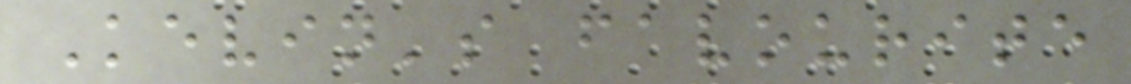Kevin's favourite
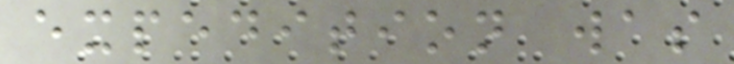expedition was
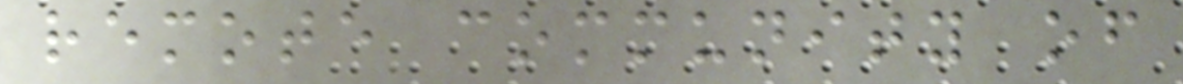remote community of
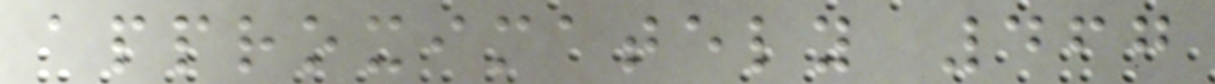approximately 467
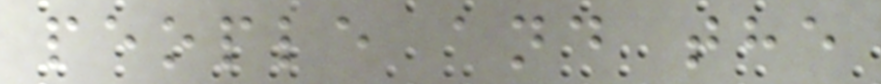people and the
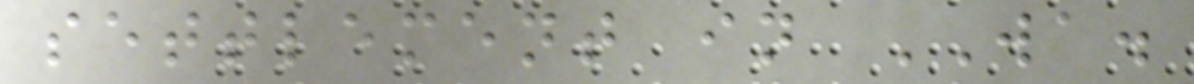settlement in WA.
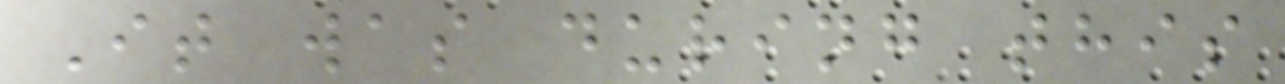It was during this
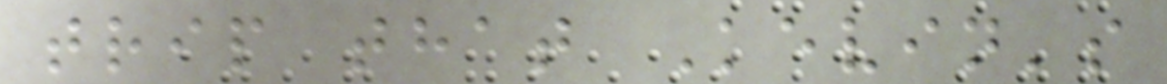trip that Kevin's
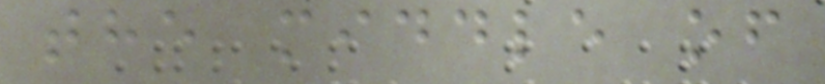the middle of
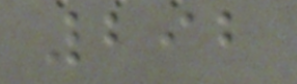292
